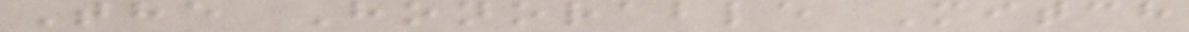The Honorable Mitch
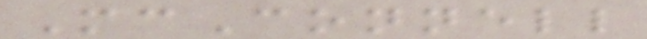McConnell
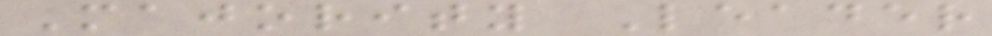Majority Leader
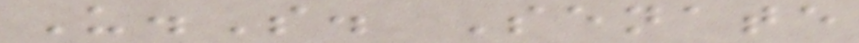U.S. Senate
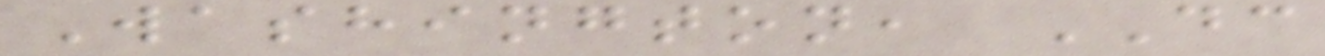Washington, DC
